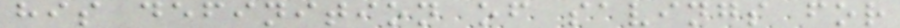his definition of savings for
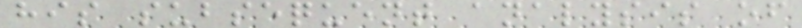his subsequent analysis of
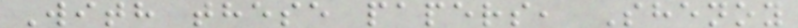With these papers, Shenoy
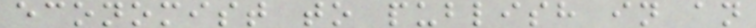economist to publish in an
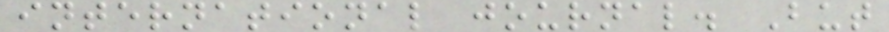international journal. But
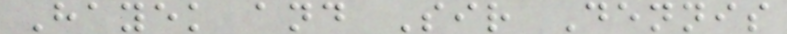Hayek and Sir Dennis
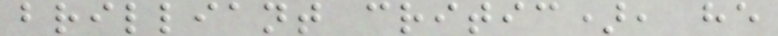brilliant critic), he
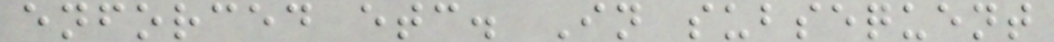enforced etc. In subsequent
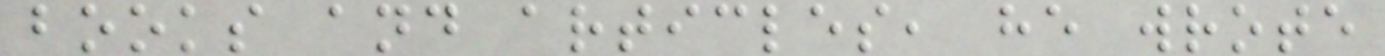books and articles, he wrote
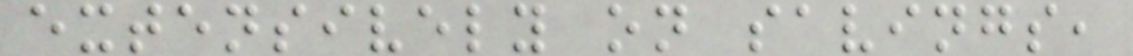extensively on savings,
